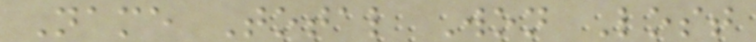Name Total Won Lost
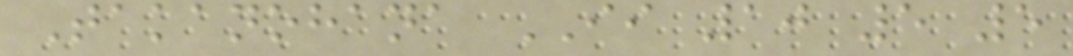Takanohana II 10 5 5
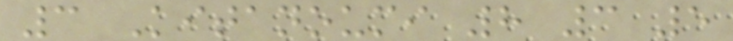3 Kitanoumi 8 3 5
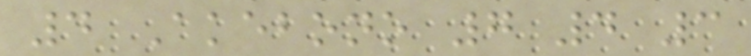4 Akebono 7 4 3
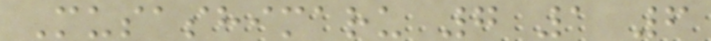Musashimaru 7 1 6
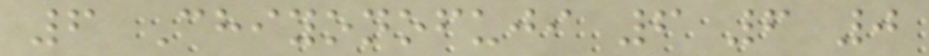6 Chiyonofuji 6 6 0
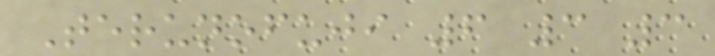Terunofuji 6 3 3
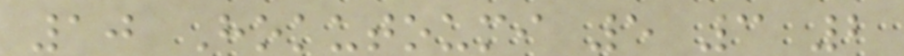10 Hokutoumi 5 3 2
